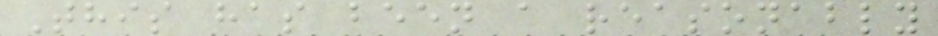This has been a reasonably
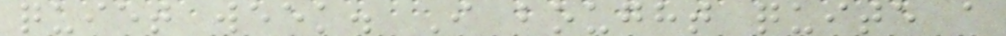quiet week. I bought quite a
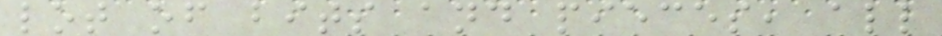lot of bits and pieces, all
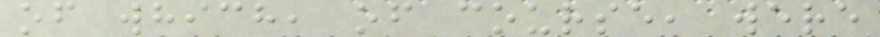of which, of course, were
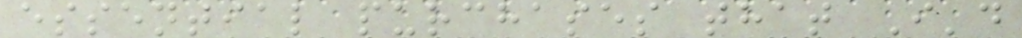essential purchases that I'd
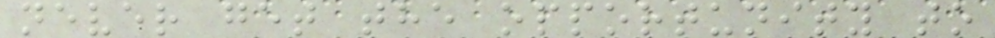never get the opportunity to
